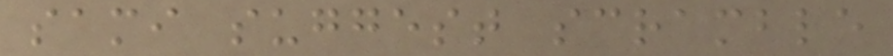sami suggest scramble
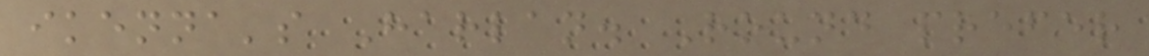ikenna's Harlan. Round prefer
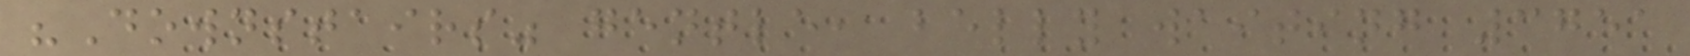"Downstairs" gentle, belly waiting 3751
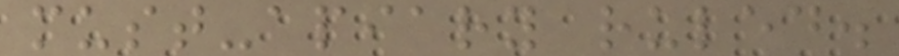must-apiary ruled.
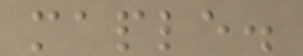maple.
